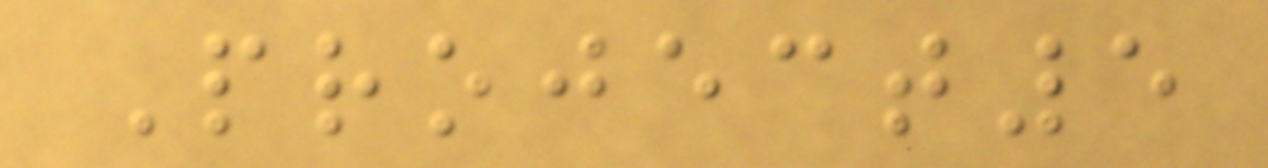Project5
